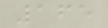165
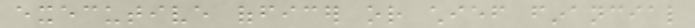executive officer or chief financial
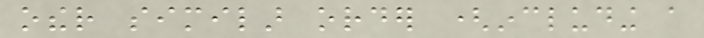other similar order (including a
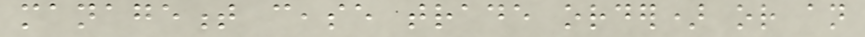management cease trade order) or an
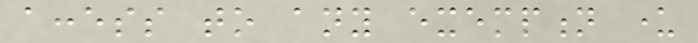access to any exemption under
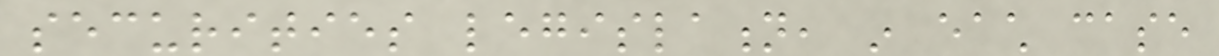securities legislation, in each case
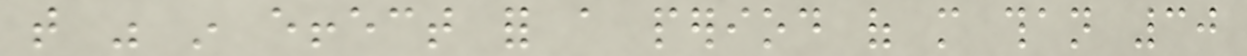that was in effect for a period of more than 30
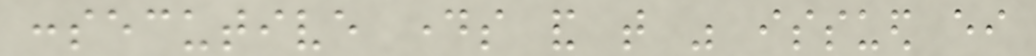consecutive days and that was issued either
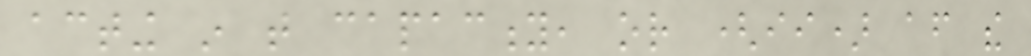acting in that capacity, or (ii) after the
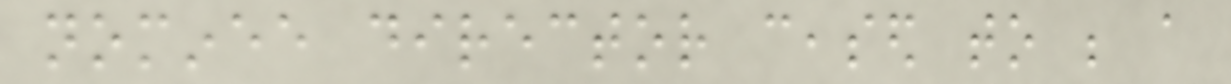nominee director ceased to be a
